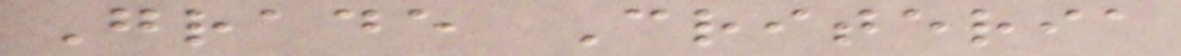Grade Criteria
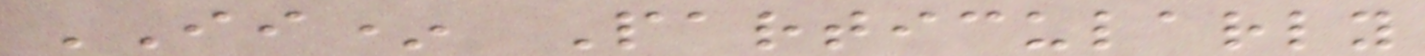II* Particularly
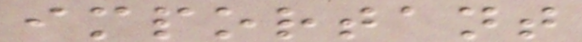important
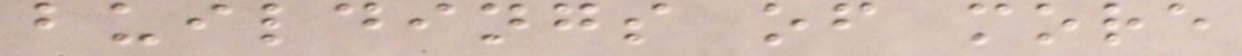buildings of more
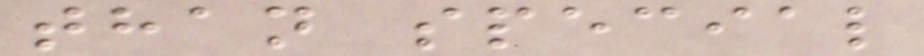than special
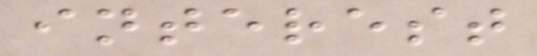interest
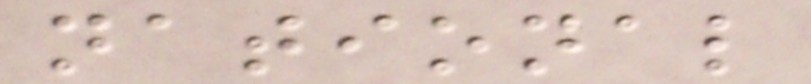national
